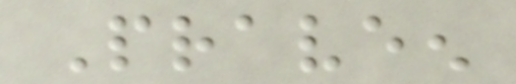Praveen
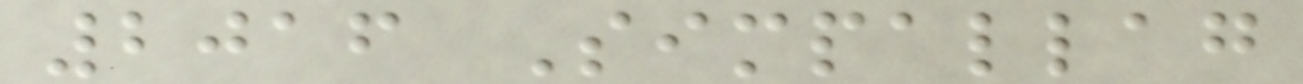2016 Simpallag
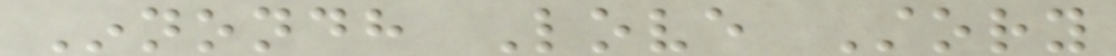Innondh Love Story
